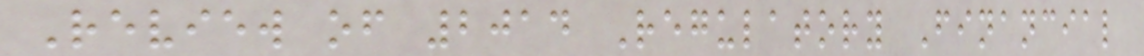Review of 2014 Regulatory Financial
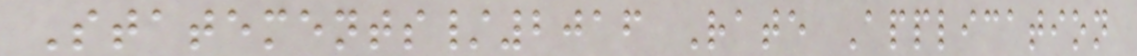Statements/2016 Rate Application
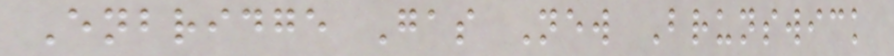Enbridge Gas New Brunswick
